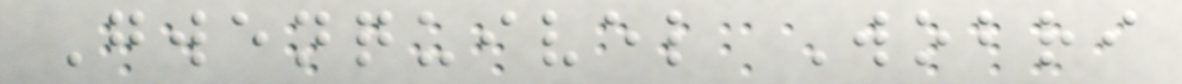Gwenquivel Wobri
